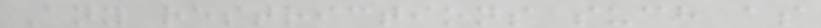Any restrictions such as
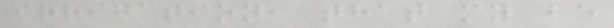irrigation, that my be
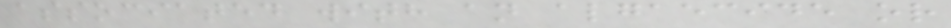associated with an algaecide or
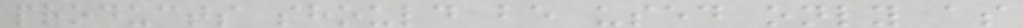products should be used only as
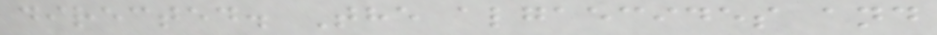directed. The algaecides and
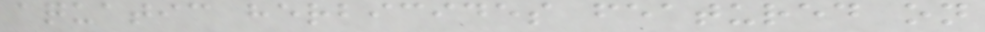aquatic herbicides featured on
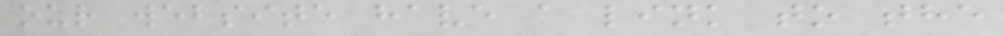our website have a link to the
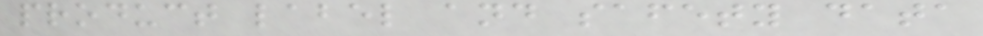product label and safety data
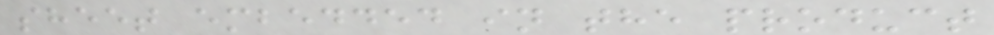sheet embedded in the product
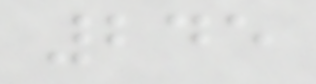245
